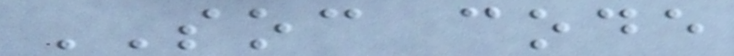SOC code
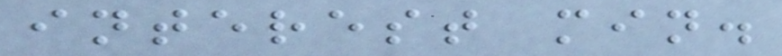interest min.
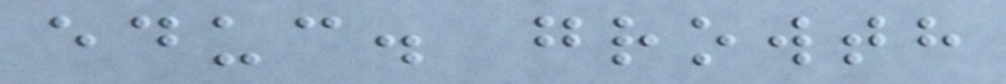educ. growth
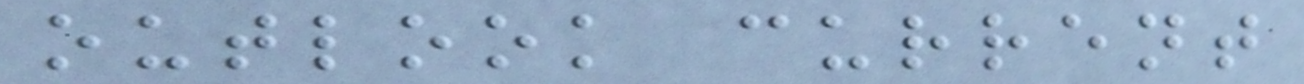outlook current
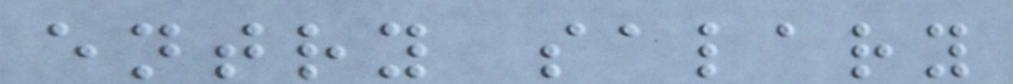entry salary
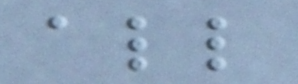all
